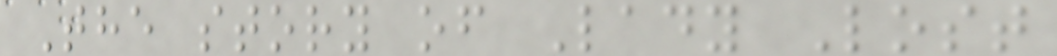The story of Lady Lost
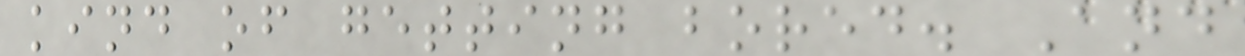kind of getting bored. And
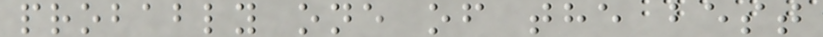probably one of the best
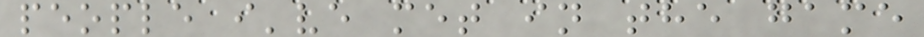people i've met in the game
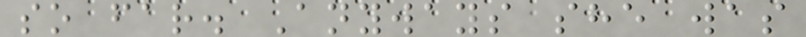so far. Anyways she was
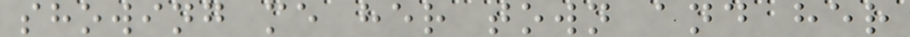showing me her town and her
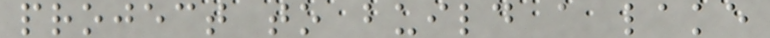project to build a lake
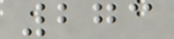273
